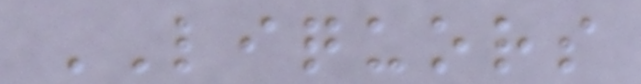LIQUORS
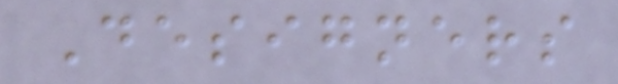Designers
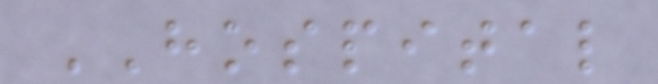HOSPITAL
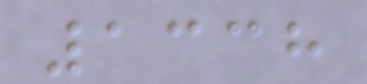1338
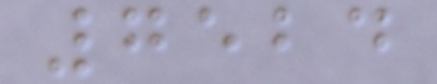7524
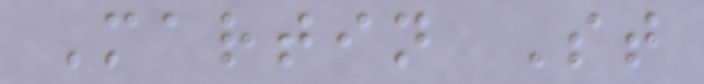Martin St
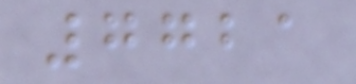7721
